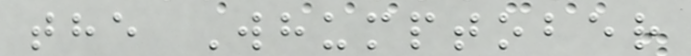the Whumptober
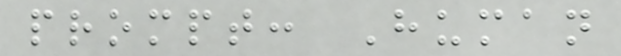prompt: Human
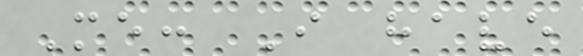Me: I have
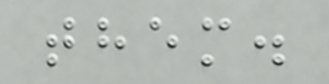them.
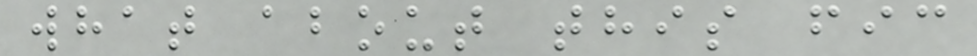what about this fic
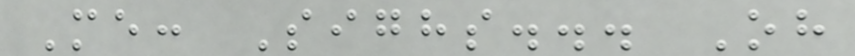Me: Sighs... Oh
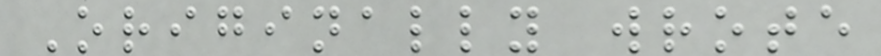Originally wrote
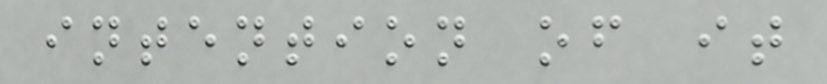intention of it
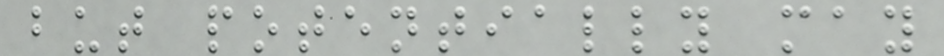but potentially may
